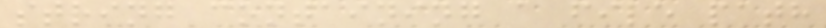string containing a file path
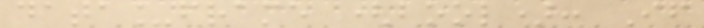data_frame (bool): If
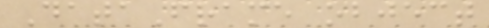DataFrame object
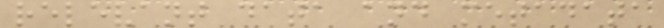relevant data and metadata
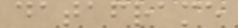dataframe
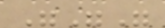"""
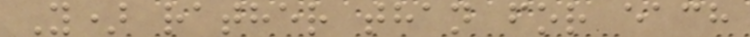Y) rather than for each
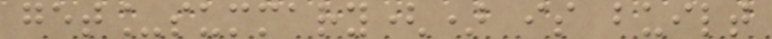get_summary() is built
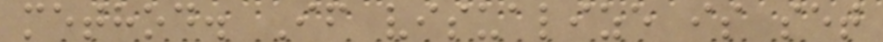method. If visualize is set
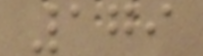179
